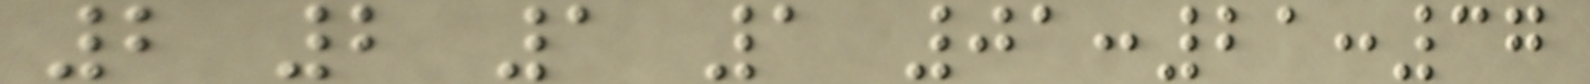2 2 1 1 01:21:37
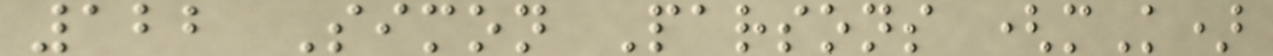122 Simon Parsons (mK)
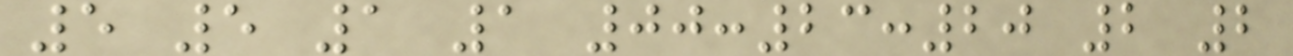5 5 1 1 00:23:20 2 2
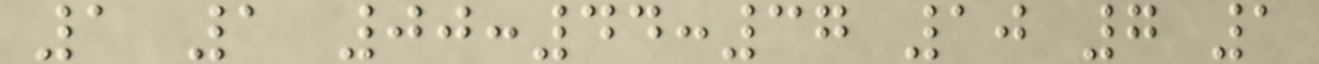1 1 00:44:37 10 7 1
